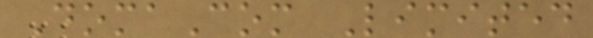DomaCom Limited
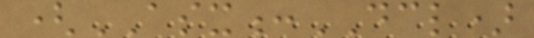(ASX:DCL)
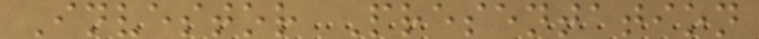Investor Presentation
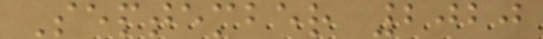September 2020
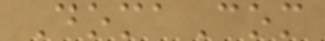DomaCom
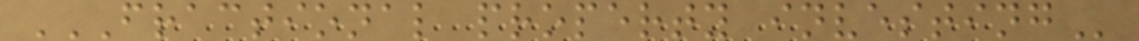FRACTIONAL PROPERTY INVESTING
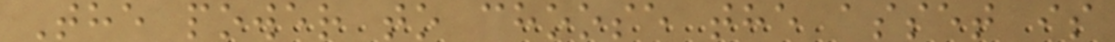The power to choose the asset is
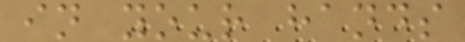in your hands
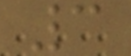3
